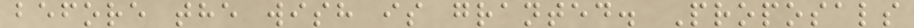before the wish is granted. Proposals
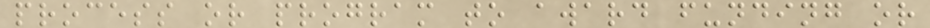process or program to award funding or
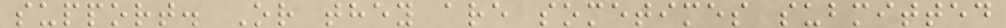support. Or they are sometimes submitted
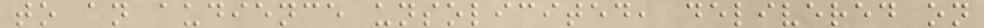to an audience unsolicited, delivered on
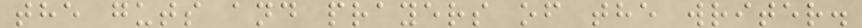the guts and prayers of the writer.
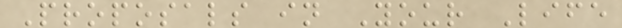Proposals in Your Life
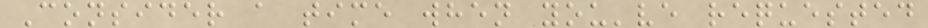Consider a time when you've requested
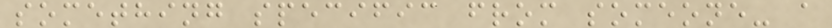something specific from someone- a
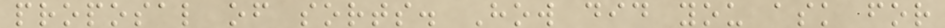proposal of sorts. How did you ask for
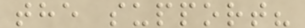the support?
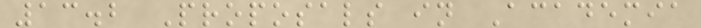13.2 Proposals in Academia
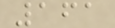161
